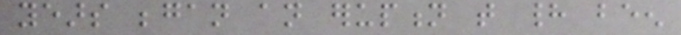years began an eruption that had been
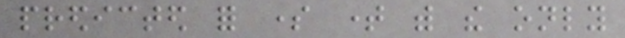predicted for some time with the only
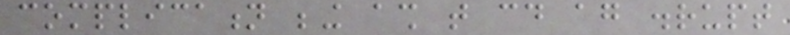complication being ash that could again disrupt
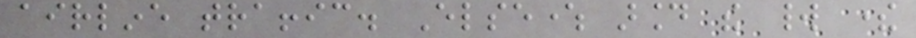airline traffic. Elsewhere around the world there
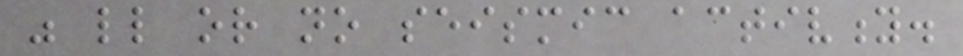was little or no seismic activity.
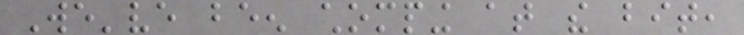We've been chomping at the bit,
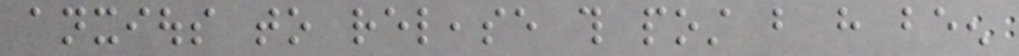anxious to release this post but have been
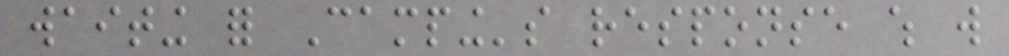waiting for Camping's response which will
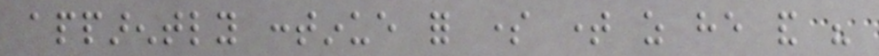apparently continue for some time as he and his
